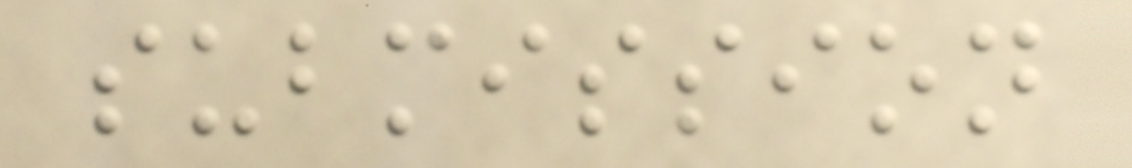submission
